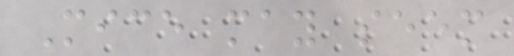Mice may seem
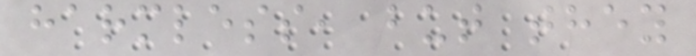harmless, but they
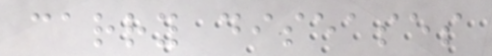carry diseases
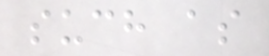such as
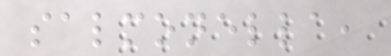salmonella,
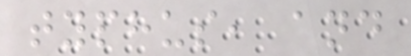typhus, and
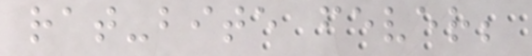rat-bite fever;
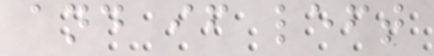and if left
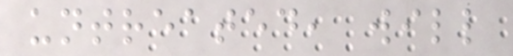untreated, will
